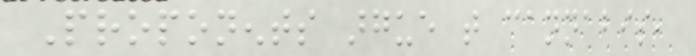Proponents argue that cannabis,
